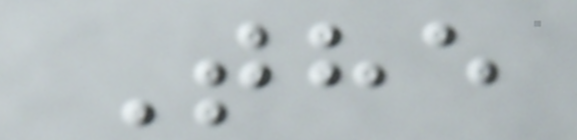The
